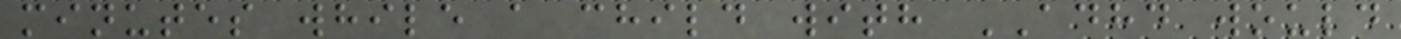minutes while a child with ADHD would
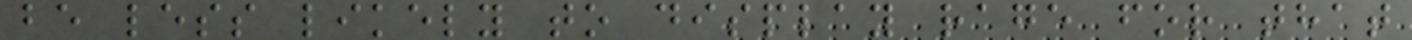be less likely to display rage for that
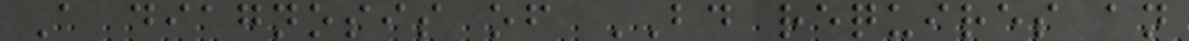A diagnosis of BD requires an
